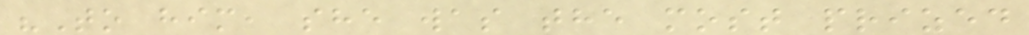"To him, she was the most prized
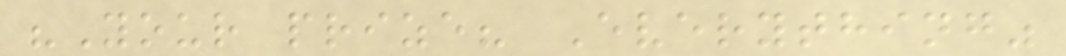"Your prize? Everything"
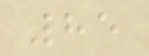85
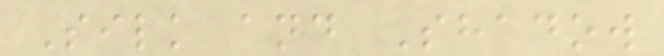Silk and Shadow
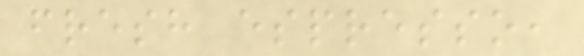fresh espresso,
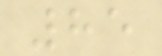85
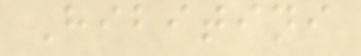Hibitini
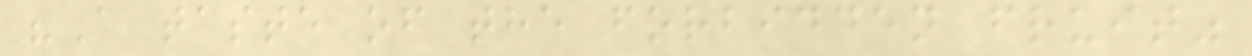"A taste of the forbidden fruit"
